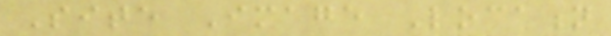Site Image Location
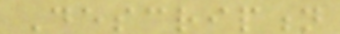Description
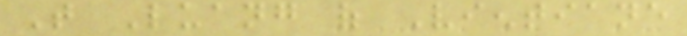That Luang of Vientiane
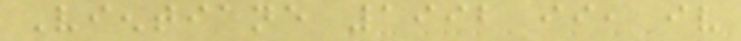Vientiane 1992 ii, iv
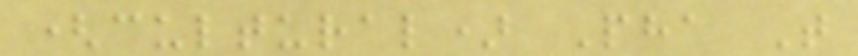(cultural) Pha That
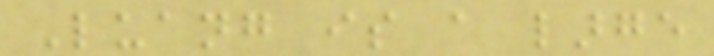Luang is a large
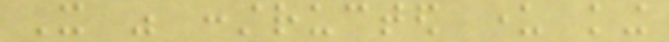It was constructed under king
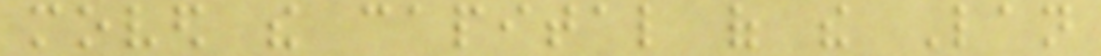moved the capital of the Lan
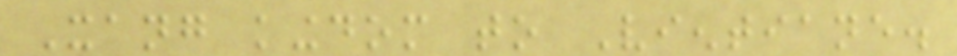Xang kingdom to Vientiane.
